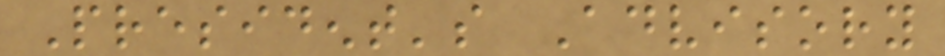President's Advisory
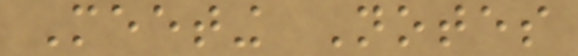Meeting Notes
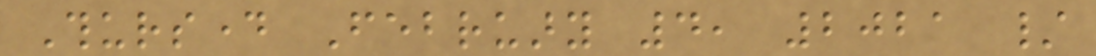Thursday February 4, 2021 /
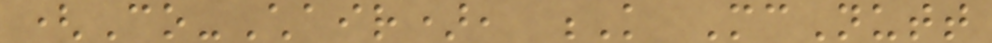(Co-Chair), K McNutt
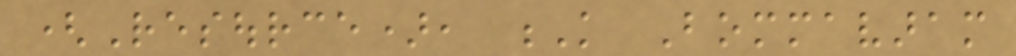(Resource), K Bommavaram
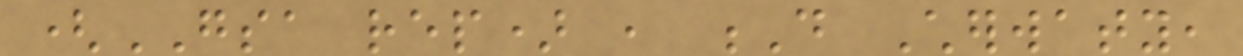(GSA rep) , D Cherwaty,
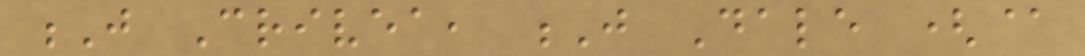J Crivea, J Dale (@
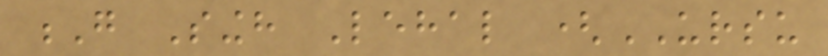G Singh Lehal (URSU
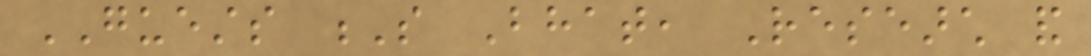GUESTS S Bhat, Research and
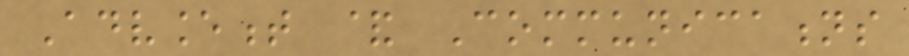Advancement & Communications
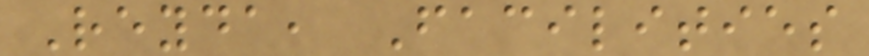Reyda, Facilities
